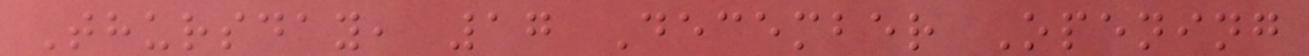Thursday, 17 December Opening
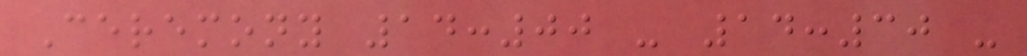Ceremony 14:00 - 14:30 -
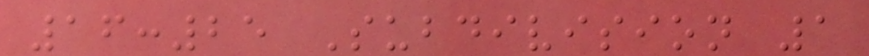16:25 Subdivision 1
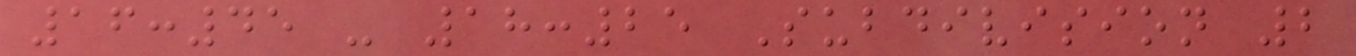16:45 - 18:25 Subdivision 2
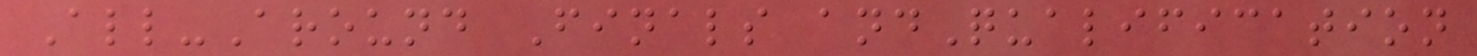All-Around Finals andQualification
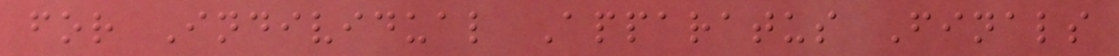for Individual Apparatus Finals
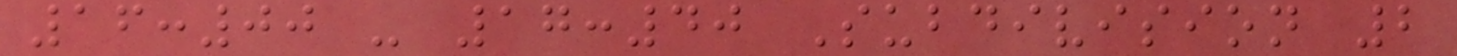16:00 - 17:40 Subdivision 2
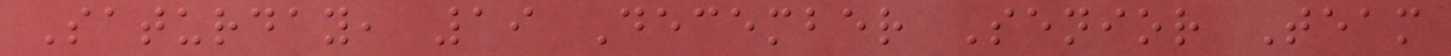Saturday, 19 December Senior Team
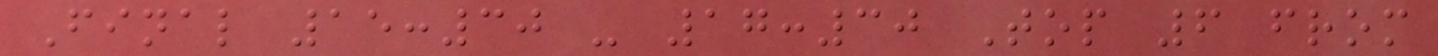Final 15:30 - 17:30 Top 6 from
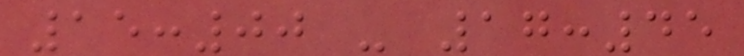15:00 - 17:45
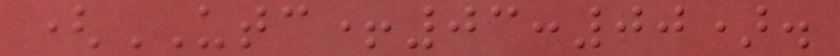(UTC+03:00).
